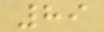89
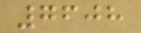7608
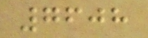7608
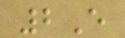2E
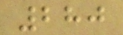280
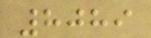8089
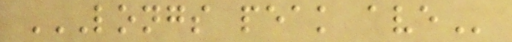LONGS PEAK AVE
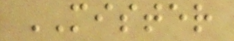MISTER
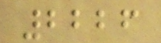2226
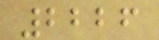2226
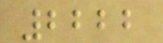2222
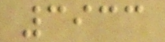3933
